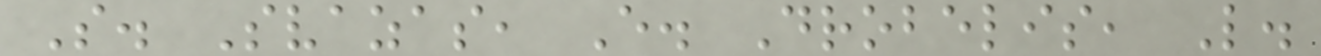S. Svazas, E. Drobelis, L.
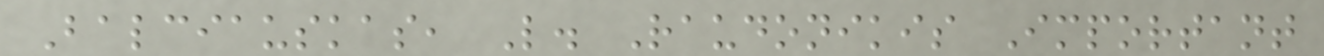Balciauskas, L. Raudonikis Important
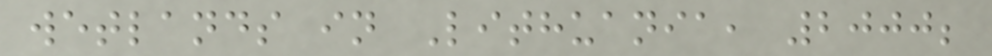wetlands in Lithuania, 2000;
